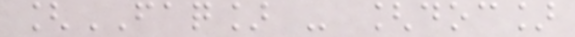[FAQ] - [doc]
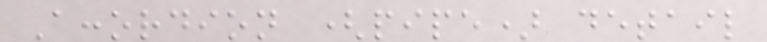Accordion (pipe) detail
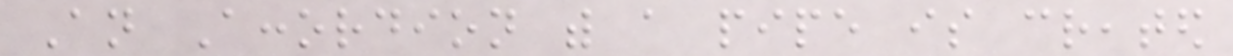An Accordion with a pipe is created
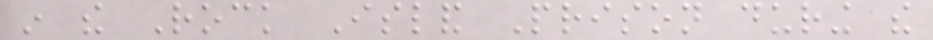in the Rock Island Prison during the
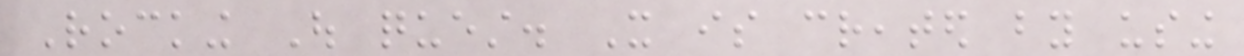Rocking Out quest. It is created by using
